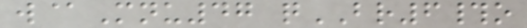w@Mnu47 qBR6#o
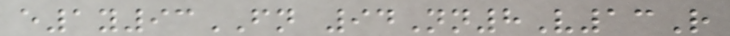e1y93FN 94Nn8V13R
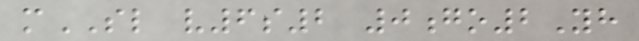mSL v6s2 0go2Yh
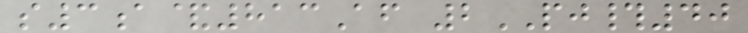s3a&813Af 2PJ#40
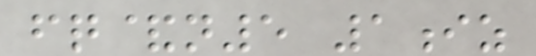fq&n5 1iz
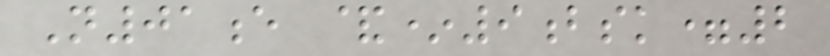N01e &*9bsk=2
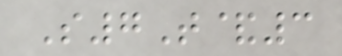S7T&3
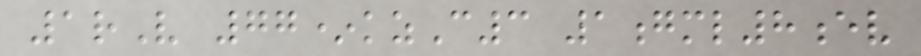1rV 77*kzC3 1gml8ev
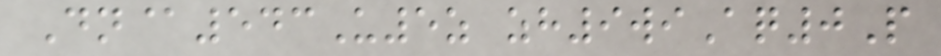Dn@543U5z zh9wiAq0P
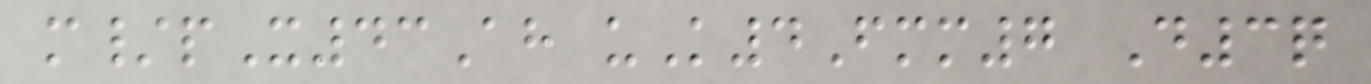m/pX43Ah uK4Fmm7 D3q
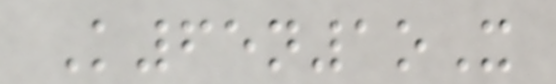K65n1oX
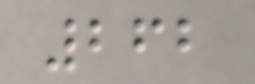262
